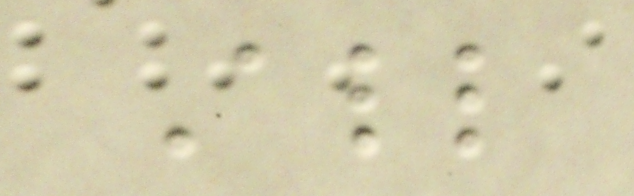All
